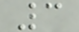3
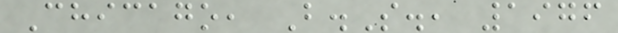Chicago, B.S., 1976
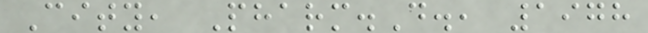City, Pharm.D., 1978
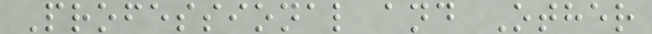Professional and Other
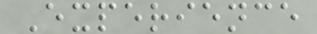Experience
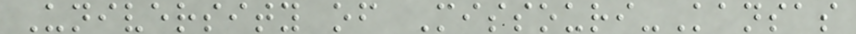University of Missouri-Kansas
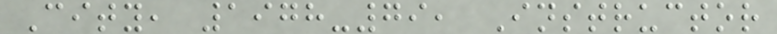City, 1978-79, Instructor
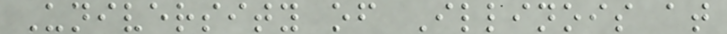University of Illinois at
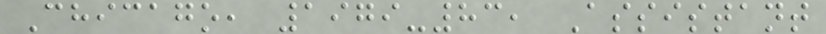Chicago, 1979-83, Assistant
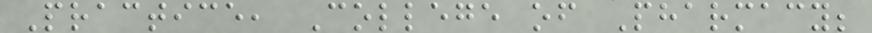Practice, College of Pharmacy;
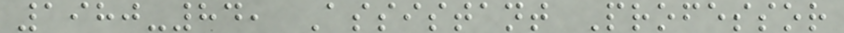1980-84, Assistant Professor
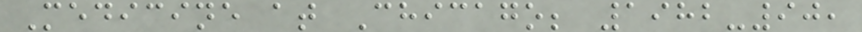Medicine at Chicago; 1982-90,
